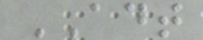ADT
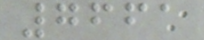7661
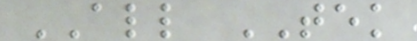ALL TEK
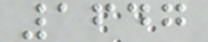1647
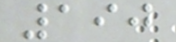190
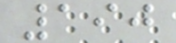190
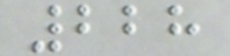228
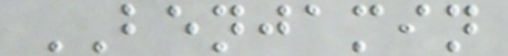BENJAMIN
